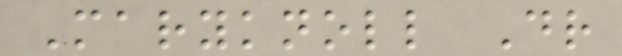Maryknoll Dr
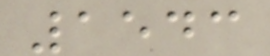1543
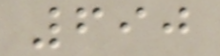690
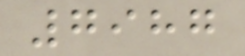7987
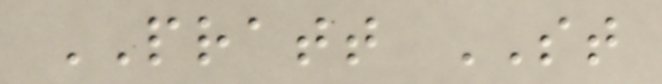PRATT ST
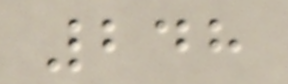248
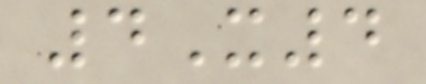4X4
